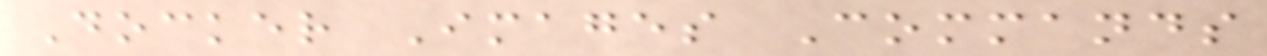Docker Images Commands
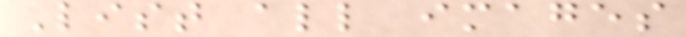List all images
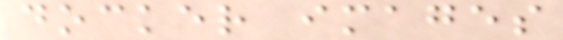docker images
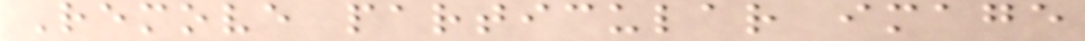Remove particular image
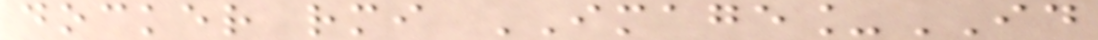docker rmi IMAGE_ID
